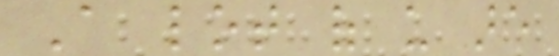A lot of us are
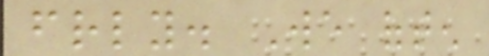friendly. We often
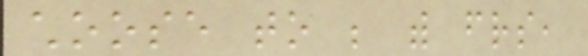choose to be with friends,
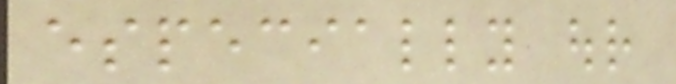especially our
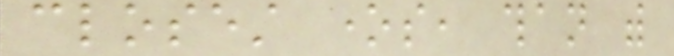closest ones, than with
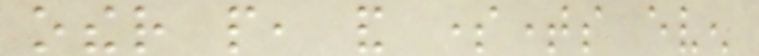other people, and sometimes even
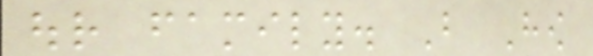our family. But How
